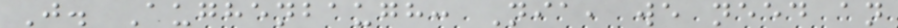J. Aughenbaugh: Nia, we need an
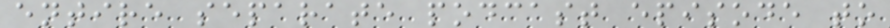entire separate podcast episode to
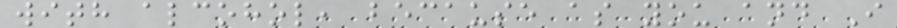with alcohol, because as you and I
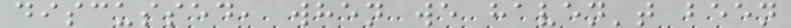discussed, when we haven't been
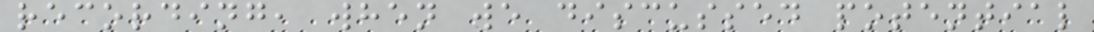recording, when we discussed potential
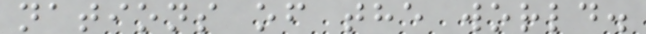nations of the world.
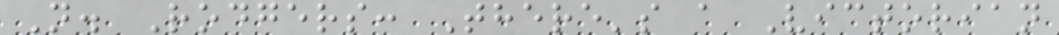N. Rodgers: There's a Victorian
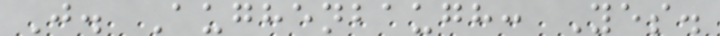J. Aughenbaugh: Yes.
